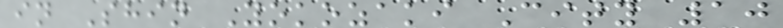in Shin Yokozaki City 10
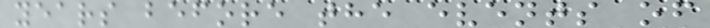years before the events of
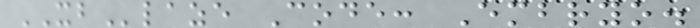XBlaze Code: Embryo.
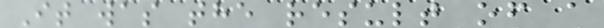It was the result of a
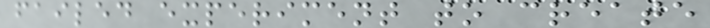failed experiment to create
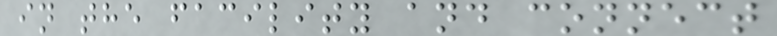in the facility and connect
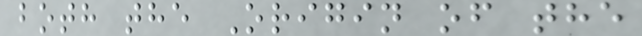both the Origin of the
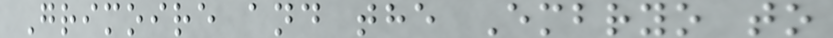Grimoire and the Embryo to
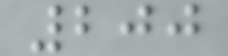200
